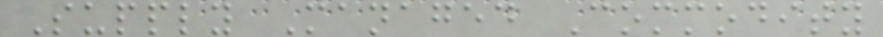Supply Managed Commodity
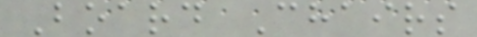Board Chairs
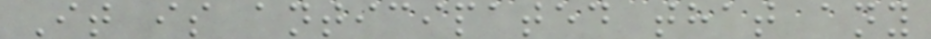It is anticipated that any
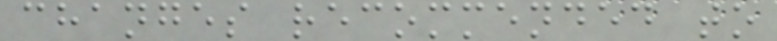changes recommended to
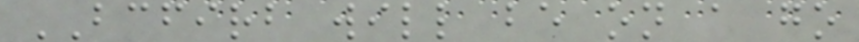BCFIRB will be on a go
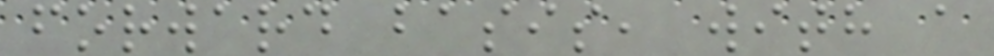forward basis, with a
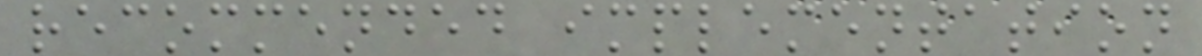recommended implementation
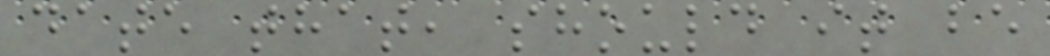date that, should it be
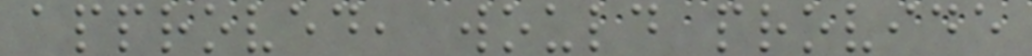approved, would provide
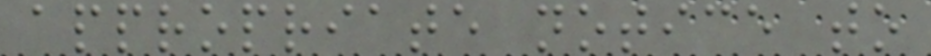appropriate notice to
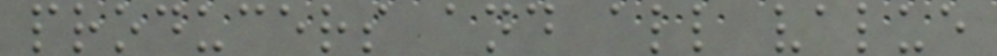producers and all value
